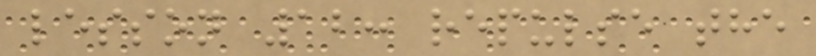lesson 12: repulse the
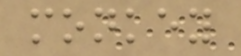monkey
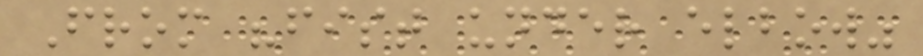From "fist under elbow"
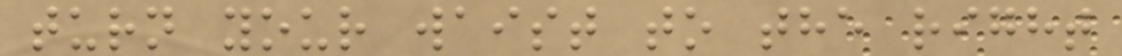turn your waist to the right
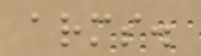arms.
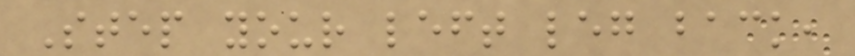Step your left leg back,
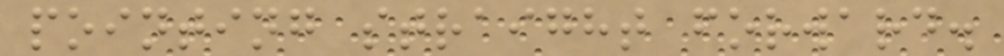pointing straight forward.
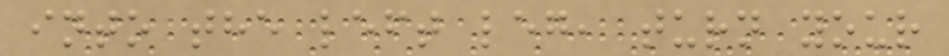into the left leg, turn your
